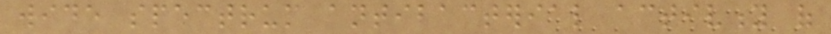wide spectrum antibacterial activity of
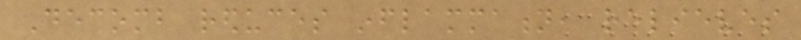Decomb reduces inflammation, relieves
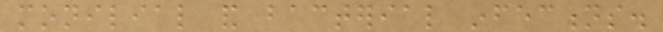monilial and bacterial infections.
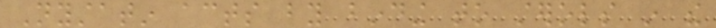Nystatin acts by binding to sterols in the
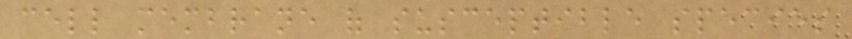cell membrane of susceptible species
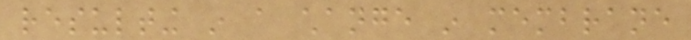resulting in a change in membrane
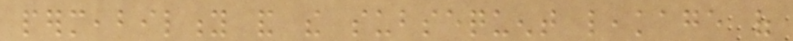permeability and the subsequent leakage of
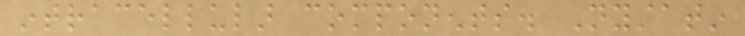intracellular components. Nystatin
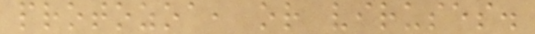protozoa, or viruses.
